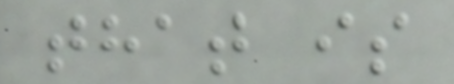that is
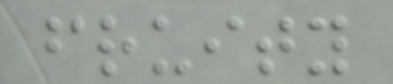fruity
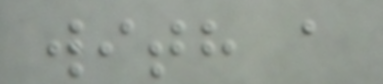with a
